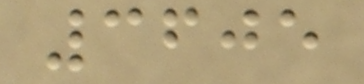3605
